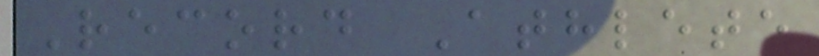Record Athlete
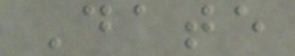Date
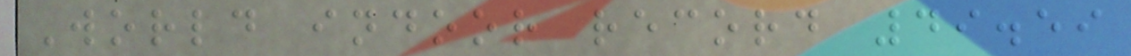World indoor record 49.59
